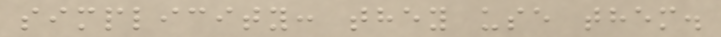simplicity: they use them.
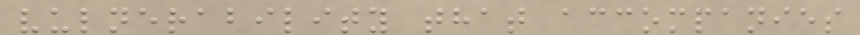vulnerability that accompanies
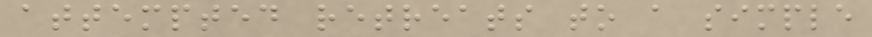attempted retreats to a simple
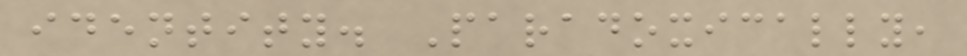identity. Paradoxically,
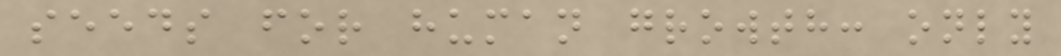seeds for human growth: only
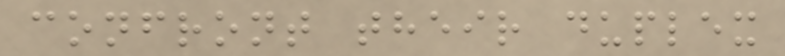confront their duplex
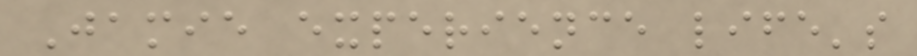Jamie experience life's
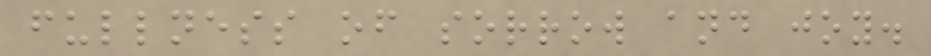fullness of sorrow and joy.
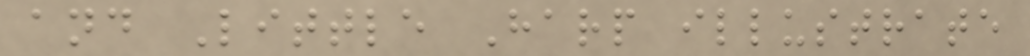and Little Harp illustrate
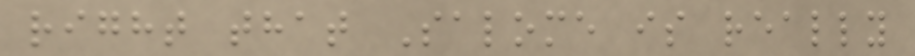right that Salome is really
